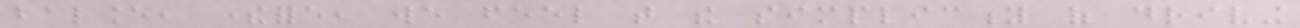balance, therefore, we feel that the simplicity of driving
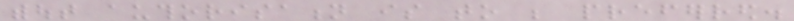without authorisation is to be preferred.
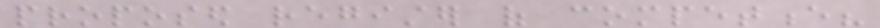proposed register of competence?
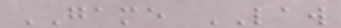GAME LAW
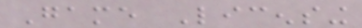Game Licensing
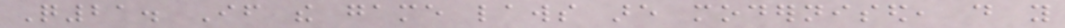Q21. If the game laws are modernised, do you
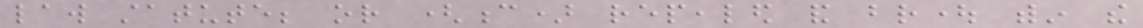law statute; or (c) repealed and brought within the
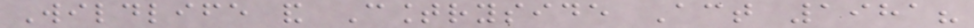Wildlife and Countryside Act 1981?
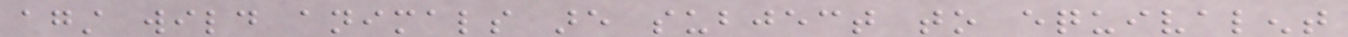against wild animals are subject to equivalent
